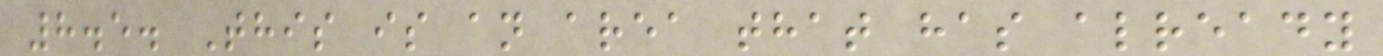8.5. This is an area that has already
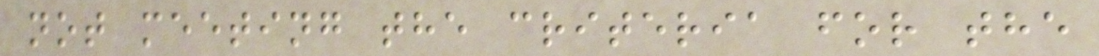not meeting the criteria for the
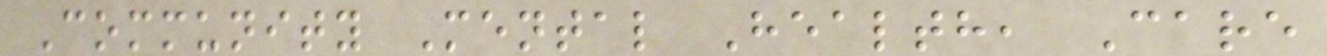Community Mental Health, Care
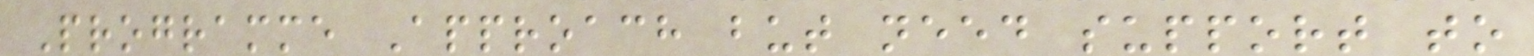Programme Approach but need support to
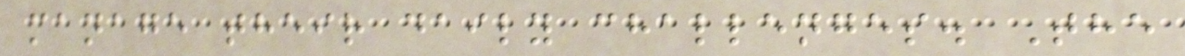manage their daily challenges. The
